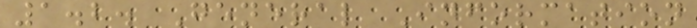1.2. General Information
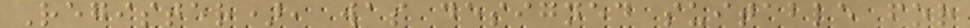Register), was designed suitable for
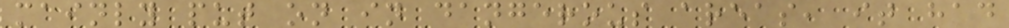mainly put on in dangerous areas, it had
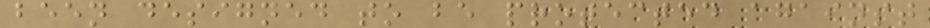been designed to be protected against
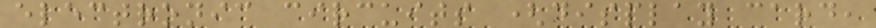electronic circuits (display card,
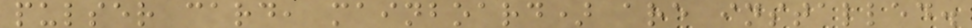pulser card, mainboard) are installed.
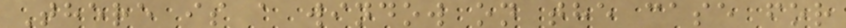There is a window on the case for
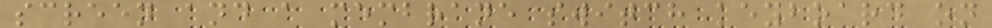screen and a membrane switch keyboard on
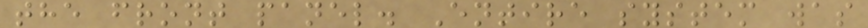the front panel. Entire system was
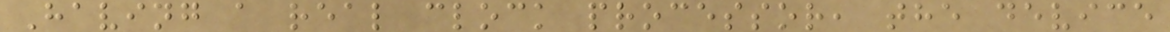Having a real clock processor, the device
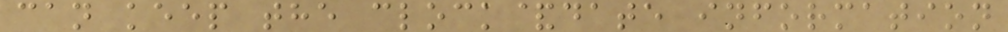can keep the clock&date information
